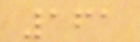161
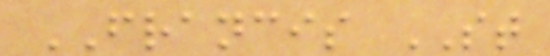FRANCIS ST
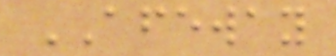AFEWAY
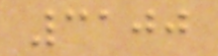3100
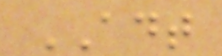ADT
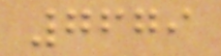7679
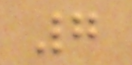7
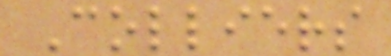Colliers
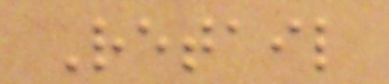Retail
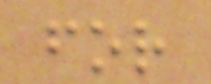for
